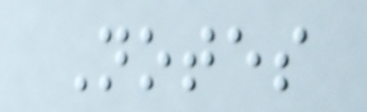Notes
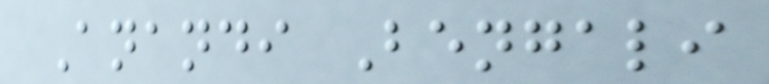Anandi Bengali
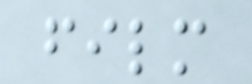film
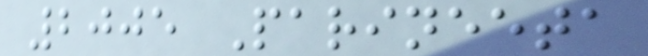2005 Parineeta
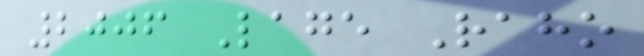2006 Lage Raho
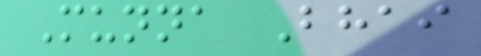Munna Bhai
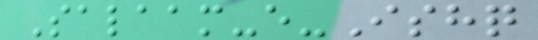Salaam-e-Ishq
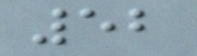52
